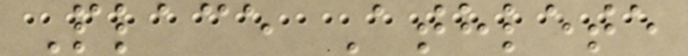Place Athlete
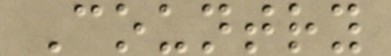Country
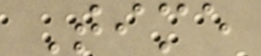Time
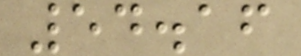54.16
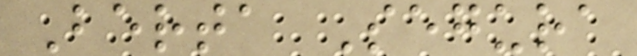Berta Segura
